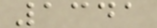1341
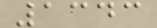1343
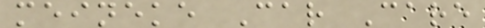meineke Car Care
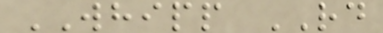WHIPP RD
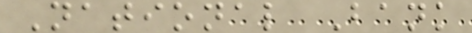National Bank
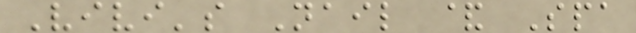Vivi's Nail & Spa
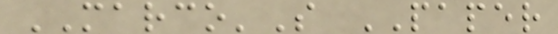MARCO'S PAPER
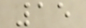15
